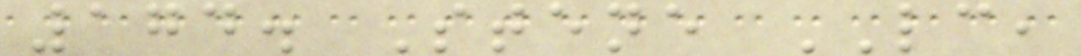174. Stene LC,
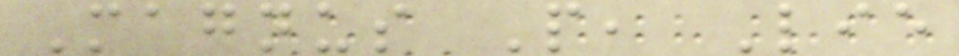Magnus P, Lie
